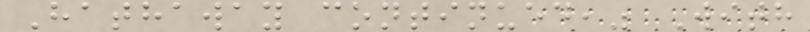Hathaway continued," With
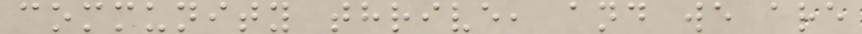community thrive, and we are
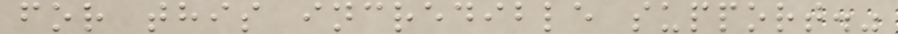for this incredible support."
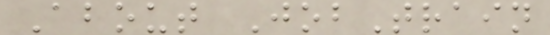About JobTrain
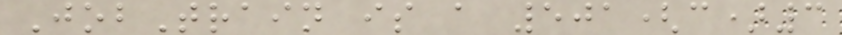JobTrain is a 501(c)3
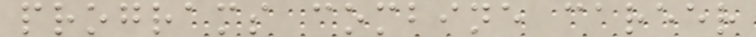programs combine career
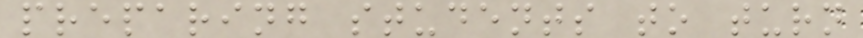preparing students to turn
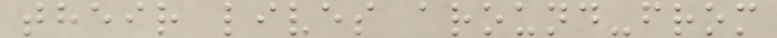their lives around-from
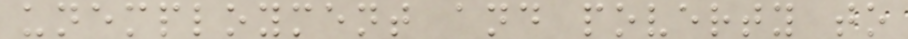unemployment and poverty to
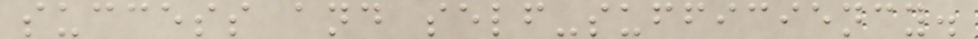success and self-sufficiency.
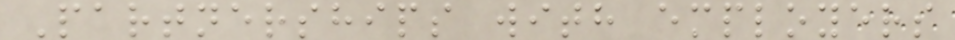Partnerships with employers
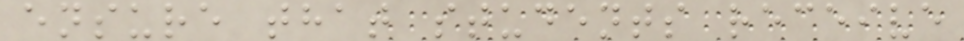ensure that students receive
